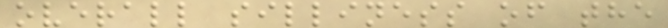overall silliness of the
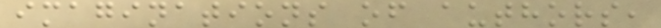imaginations of authors,
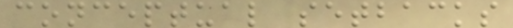conceptual setbacks
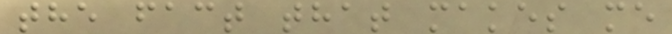the fact that makes me
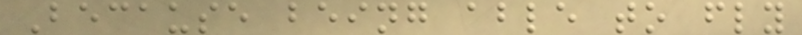Because being able to fly
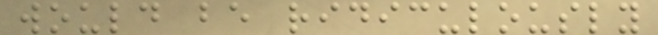would be ridiculously
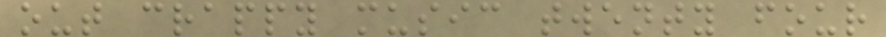out crappy music twenty four
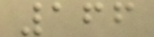166
